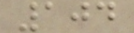104
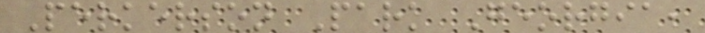Perkerson Park Georgia,
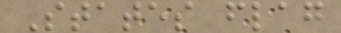States flag
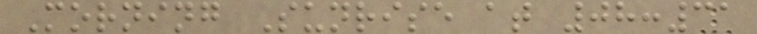Morning Sunrise at 08:31
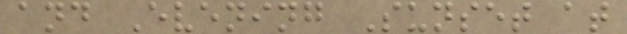and Evening Sunset at
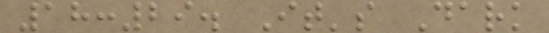18:29. It's Dark
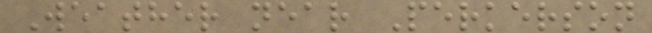Weather near Perkerson
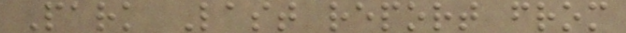Park Last report from
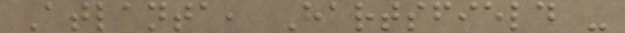Atlanta, Hartsfield -
